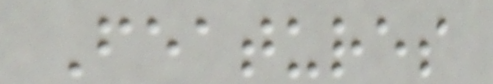Features
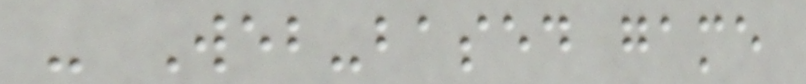- Web-based game
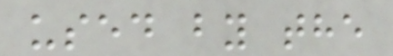used by the
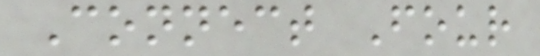Connect Four
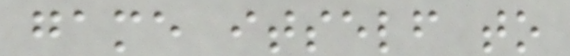game itself to
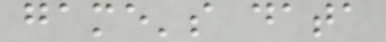game's data
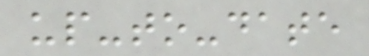up-to-date
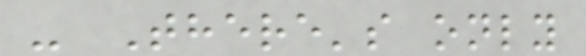- There's only
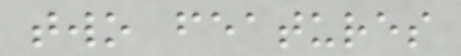two features
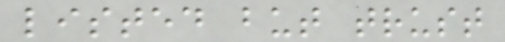listed but trust
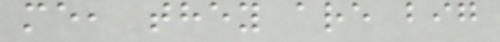me, they are big
